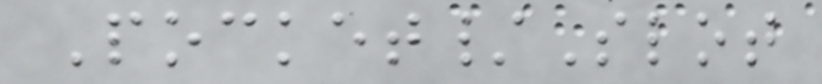Pocket/Slot
